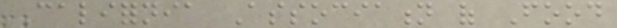California Association of Food
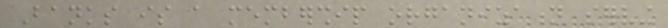Banks is a membership organization serving
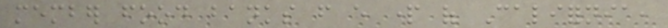member food banks from every part of California,
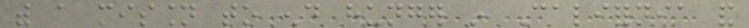with a mission to end hunger in California and
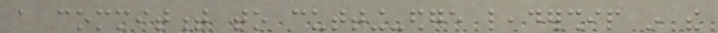a commitment to cutting-edge leadership in the
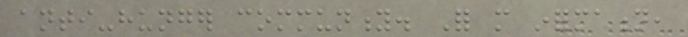anti-hunger community. For more information,
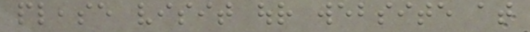please visit our website at
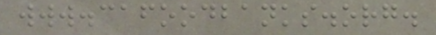www.cafoodbanks.org.
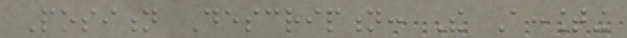Position Description: The Accounting
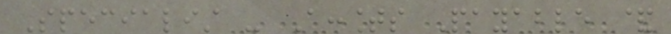Specialist - Accounts Payable &
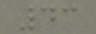43
